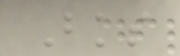Bks
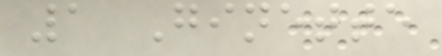1 Ginette
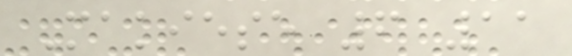Makiese 6 11
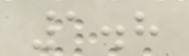1.8
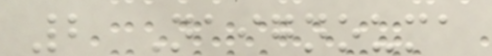2 Naignouma
